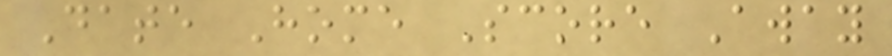Date Home Score Away
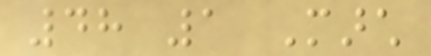48 1 March
